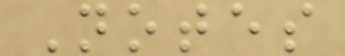Notes
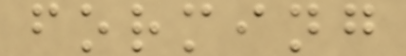forming
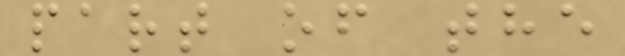part of the
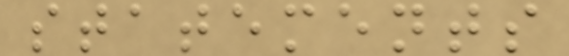statements
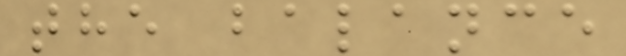the balance
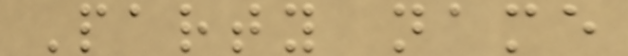Party name
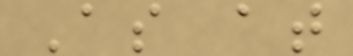As at
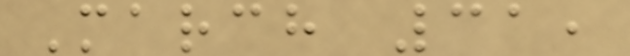March 31,
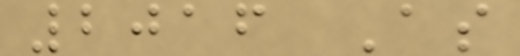2016 As
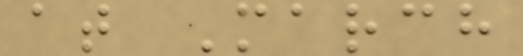at March
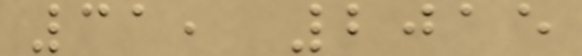31, 2015
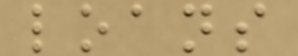loans
